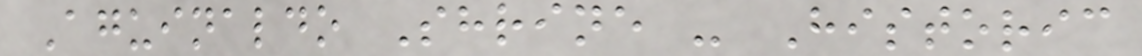Aguinaldo Shrine - Historic
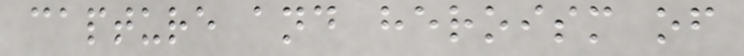capture and heroism of
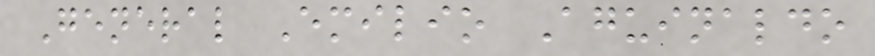General Emilio Aguinaldo
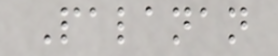Palanan
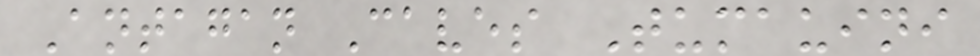Antagan Caves Tumauini
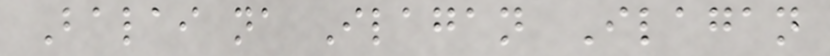Balai na Ilagan Ilagan
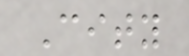City
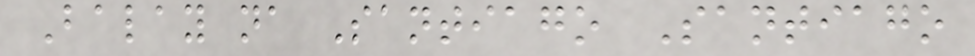Balay na Santiago Santiago
